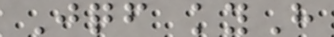Jqf kyH
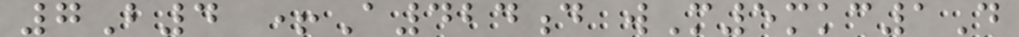7B4 +A424d wM5mkc1D
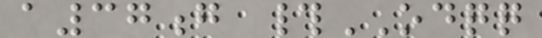a37g #ODQQ
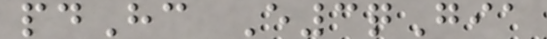pdHc E3qGia
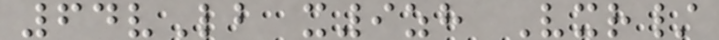64vLb x9zh Vxr/
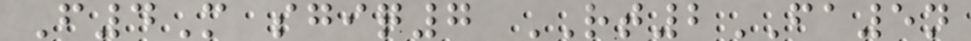F4M sgiq7 RT2FA5n
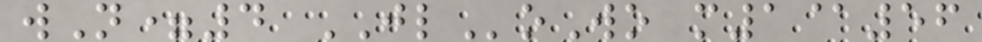wN=4 JLoWo m1@56
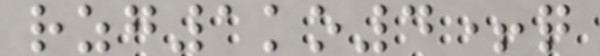rzg1ko4+q
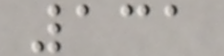131
